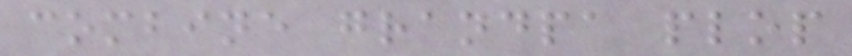combine grandpa plop
